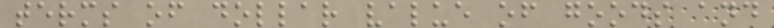terms of dollar value of goods and
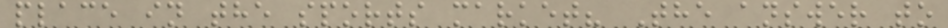place in the sports market? The answer to
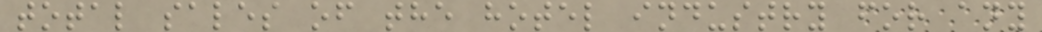total sales of the hotel industry for any
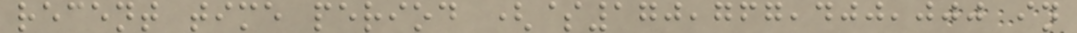recent time period ($170,767,400,000 in
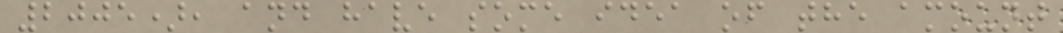2005), and have some idea of the amount
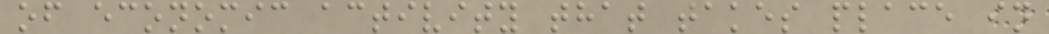of economic activity that takes place in
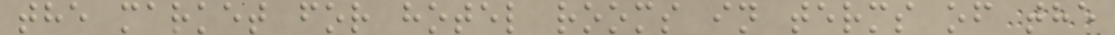the market for hotel rooms in terms of the
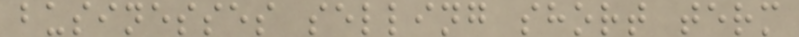businesses selling short term
